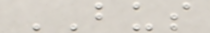BUS
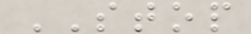STOP
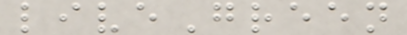liveGreen
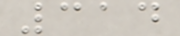314
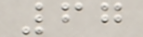67
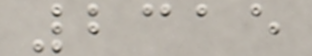2315
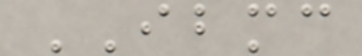IBMC
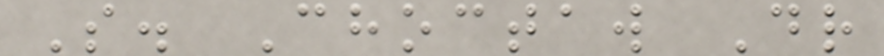S. Choctaw Dr
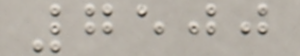7500
